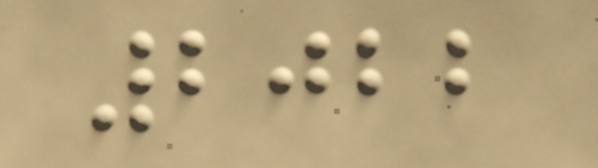2022
